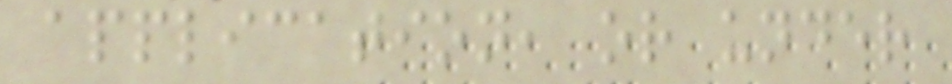application, or under
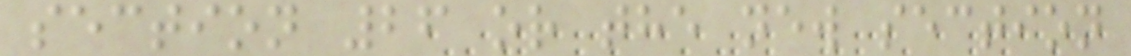section 26 or the new section
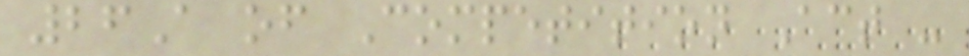26A of Competition Act -
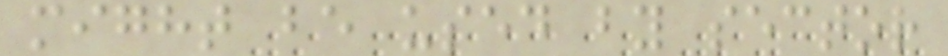might be used by sector
